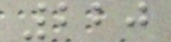220
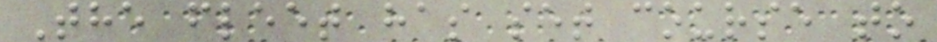The fleet has set course to
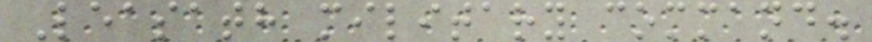Leasath military command.
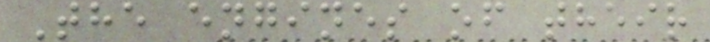The engines of their
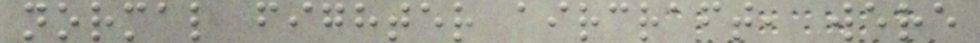normal fighter aircraft, were
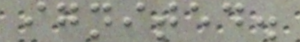ignited.
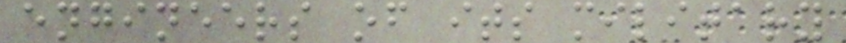engineers of its military
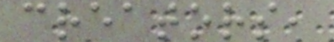creators,
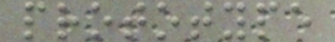prototype
